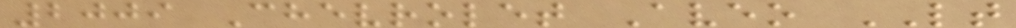2009 Chevrolet Aveo LT
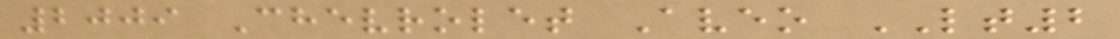2009 Chevrolet Aveo LT2
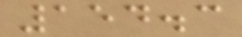154.3
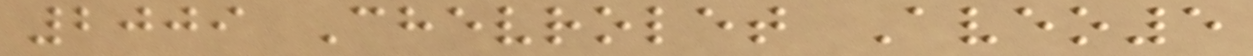2009 Chevrolet Aveo5
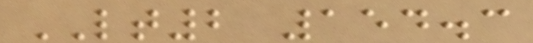LT2 154.3
